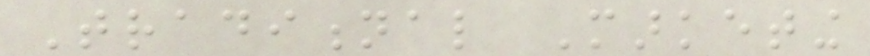Traditional Marketing
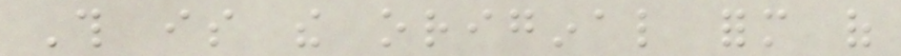This is the original form of
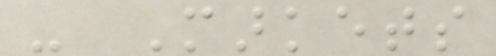- Markets
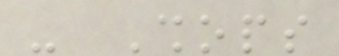- Shops
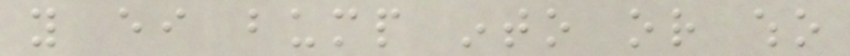you either bump into or who
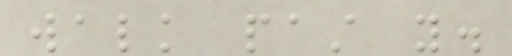walk past you.
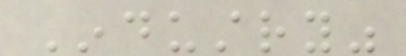Industry"
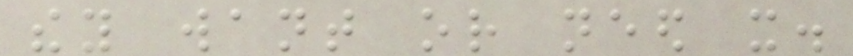they want or need it.
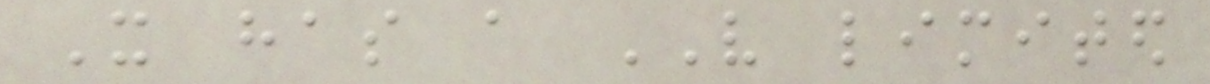It has a VERY limited
